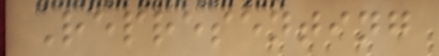Representing
